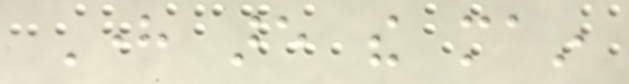Here are the main
